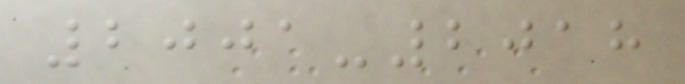2001-2018
